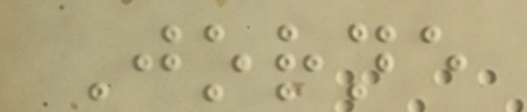Jorne
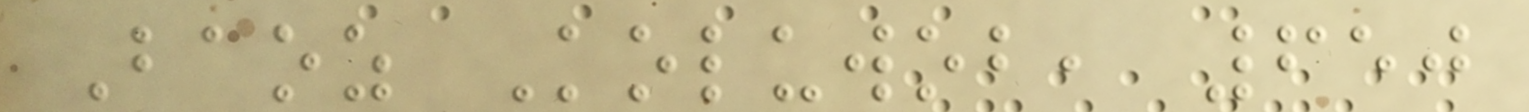Baoz Koluwob, 650
